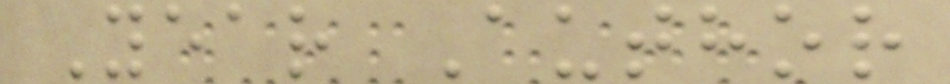Year Author
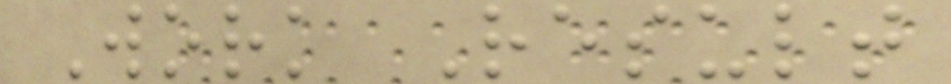Work Result
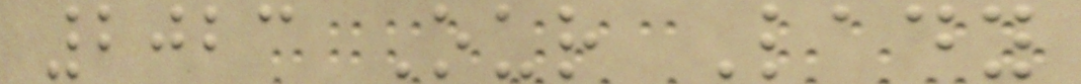2023 Our Lady
